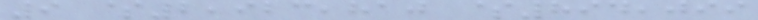9 $2,923,810 $894,099
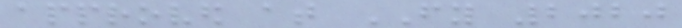approved at FY 2020
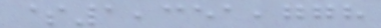$1,351,778
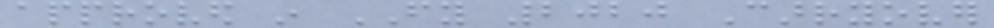approved in FY 2020 Carryover
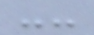--
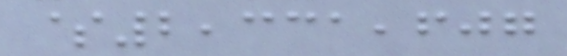$2,331,607
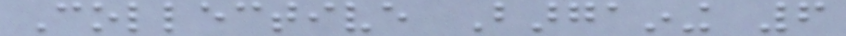Collective Bargaining 6
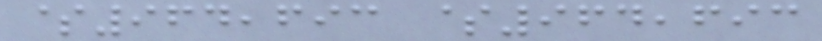$964,693 $964,693
